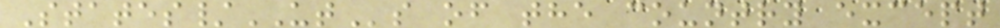States/UTs of the country except
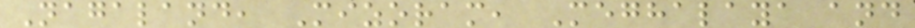Nagaland, Mizoram, Meghalaya and
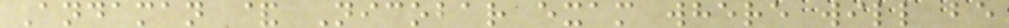Andaman & Nicobar exam where will be
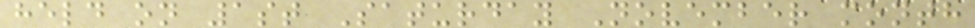held on 1st Saturday November month
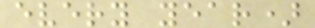every year)
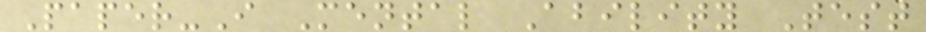Paper-I Mental Ability Test
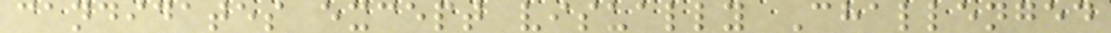candidates except visually Challenged
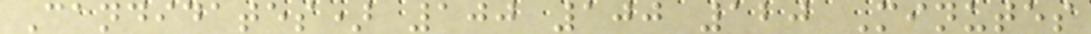Candidates) 100 100 120 Minutes
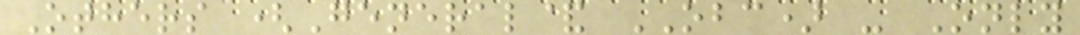Others (General& OBC) - Only
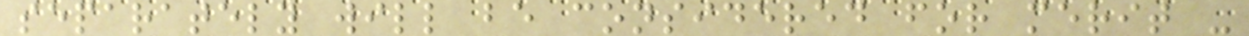separately will be considered for merit -
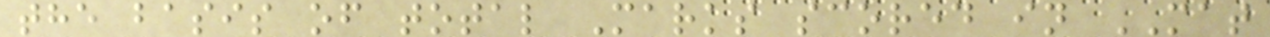the basis of total Marks scored in MAT
